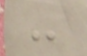-
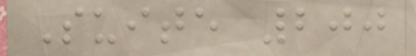Suite 200
